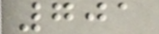701
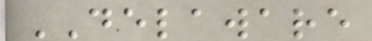DELAWARE
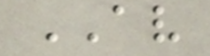AV
